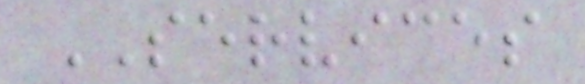SERVICES
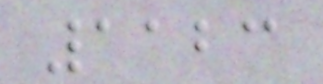1123
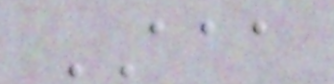AAA
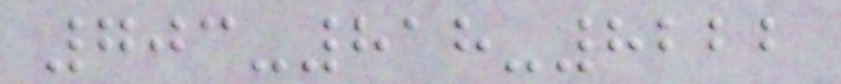703-818-8222
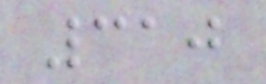310
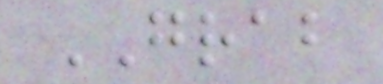GRAB
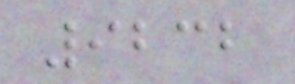9232
